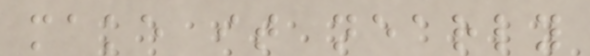make it nearly
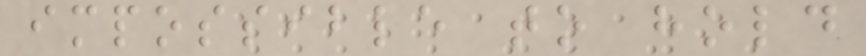impossible to hold
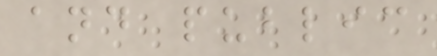and public
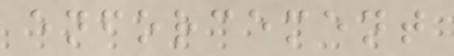enforcement
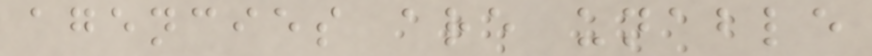agencies are unable
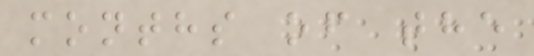months of the
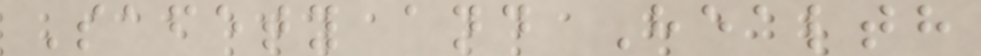Safety and Health
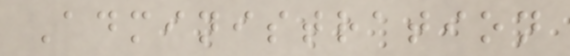Administration
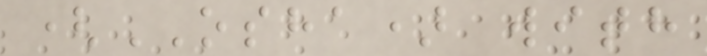(OSHA) with
